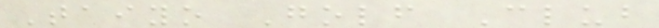Taiyo Golf Club
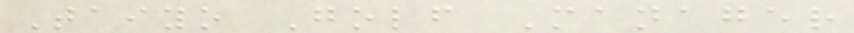Taiyo Golf Manager
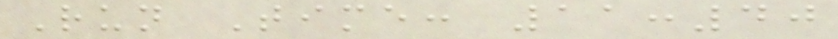Run Time: 11:40
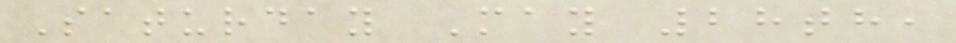Saturday May 28th,
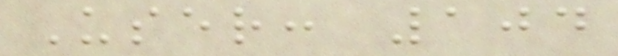User: 104
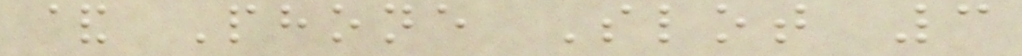& Phone Slot 3
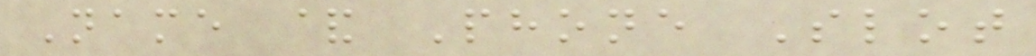Name & Phone Slot
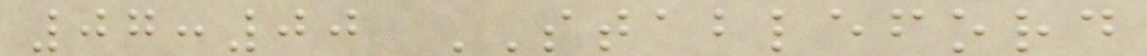07:00 STABLEFORD
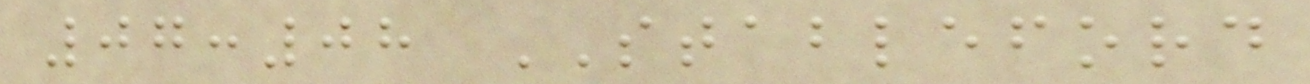07:08 STABLEFORD
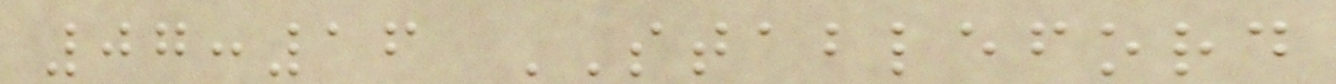07:16 STABLEFORD
